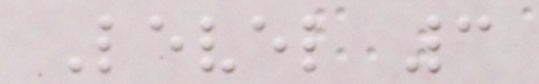Level 3
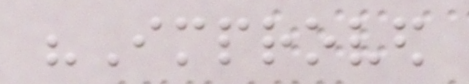"Improved
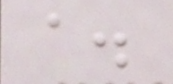a.
